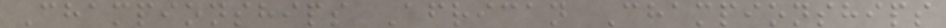Championships African Championships
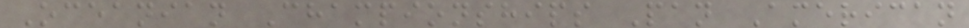Oceanian Championships Pan American
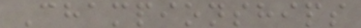Championships
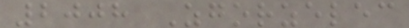2008 Zgorzelec
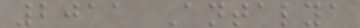2011 Antalya
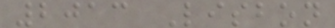2013 Lisbon
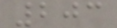203
